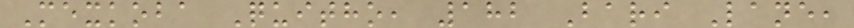Mexkoba Quitho, 182 Bari Lane,
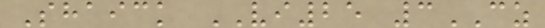Shaick VI25 3CZ
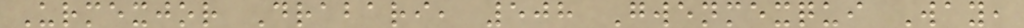Urmexjor Drabari, 508 Gwenmexqui Way,
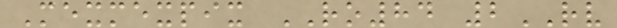Mexmexpix RO84 2RV
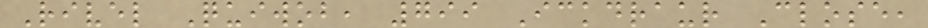Rivel Quiwob, 799 Ickdraur Close,
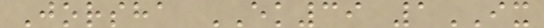Jorsha EK39 1IX
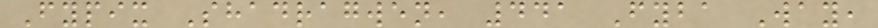Fypix Shadragwen, 441 Fyba Way,
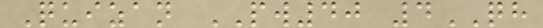Quizan PW40 4QH
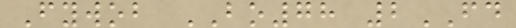Fywob BO78 2FD
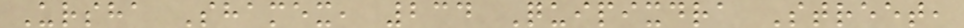Ursha Shamex, 234 Quipixdra Street,
